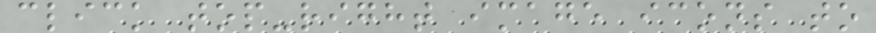click top-right image icons to
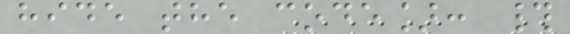hide the code]: #
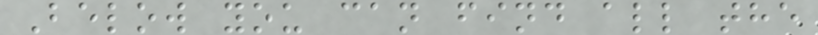Below you can find all the
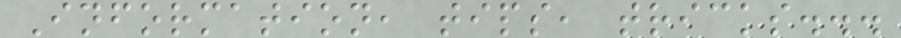Information, tips, tricks...
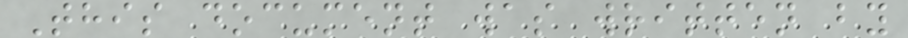This document was written by
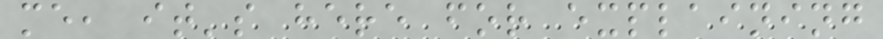me, it's here for explaining
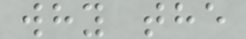why the
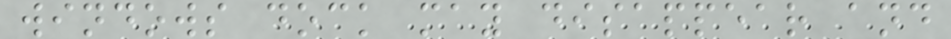windows dock may disappear and
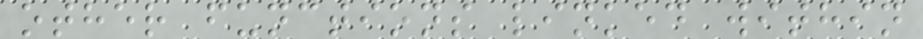other functions linked within
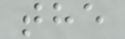the
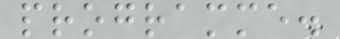programme.
